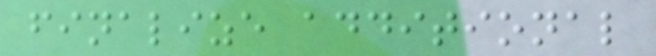finalize additional
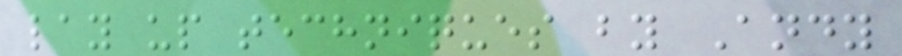lay up techniques by Andy
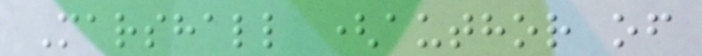Marshall (author of
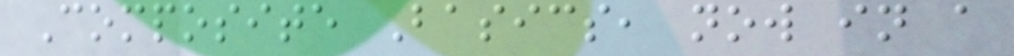Composite Basics, now in a
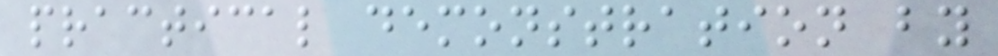practical demonstration by
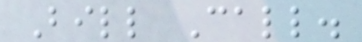Bill Call.
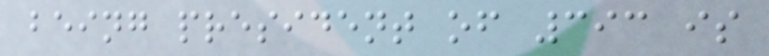being president of 393 is
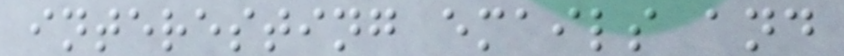interesting emails and
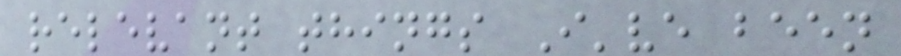relevant things I've been
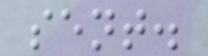sent.
